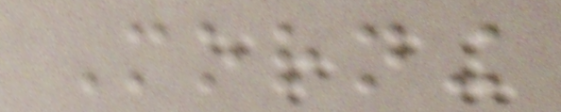Morning
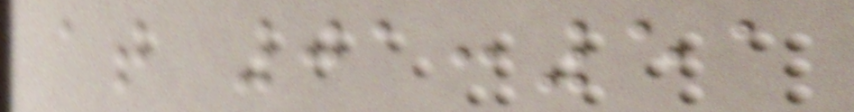at 01:51
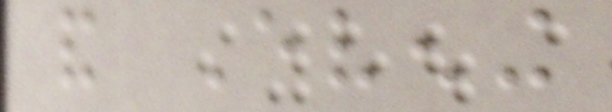and Evening
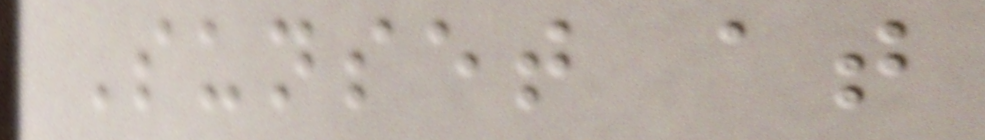Sunset at
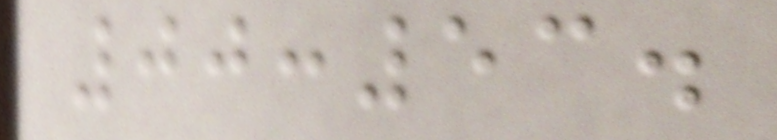00:53.
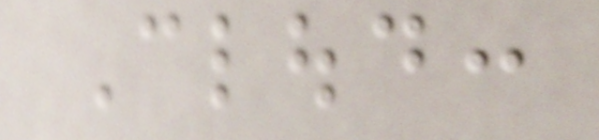Cloud:
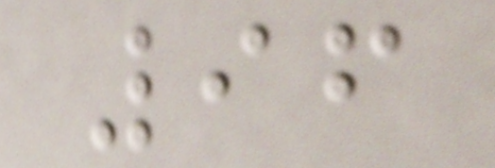96
